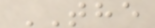THE
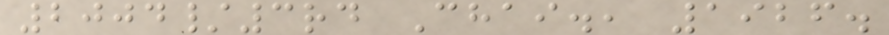2004/3rd Chai., 1926.
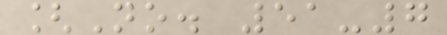[No. 51-7
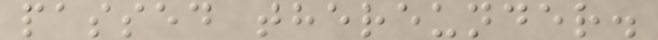passed thereunder.
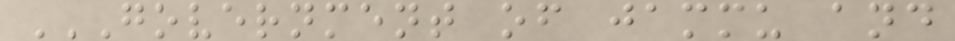GOVERNMENT OF JAMMU AND
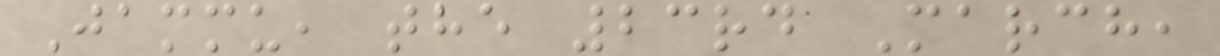Jammu, the 23rd March,
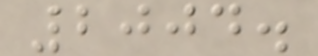2004.
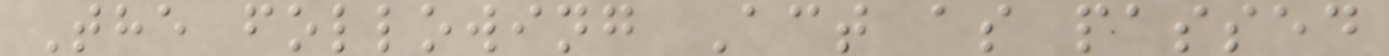The following Act as passed
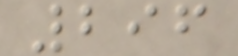296
